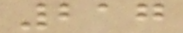217
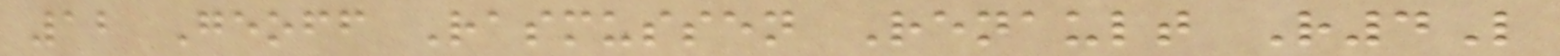12 Geoff Rasmussen Renault R4L
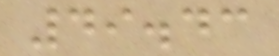49.43
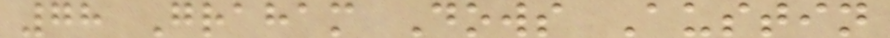78 Graham Dows Austin
